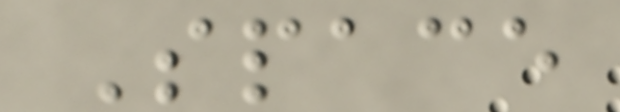Space
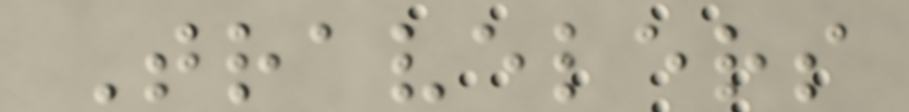Travelers
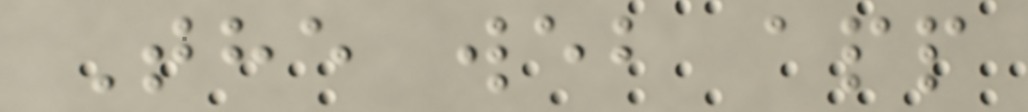The web app
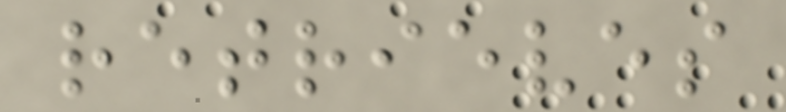retrieves
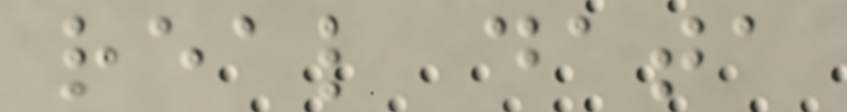real data
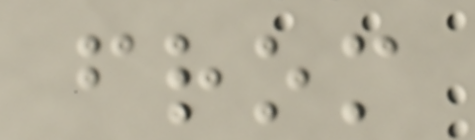from
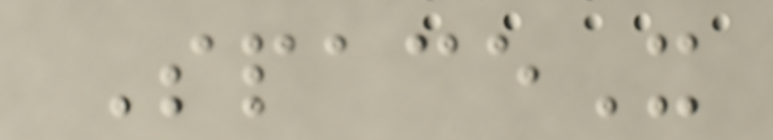SpaceX
